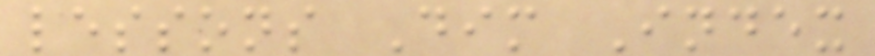lessons Dim Index
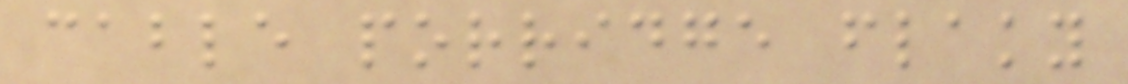cable porridge flaky
